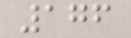176
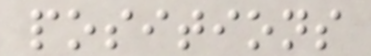positions
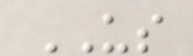US
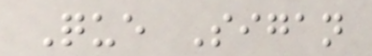Que Sigan
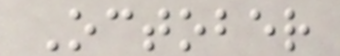October
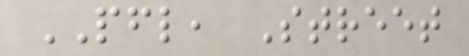PFL, Street
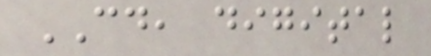CD, digital
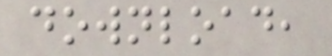download,
